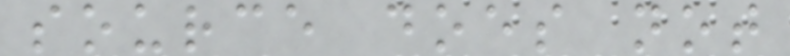source does not
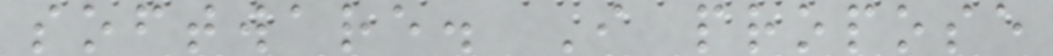software. I propose
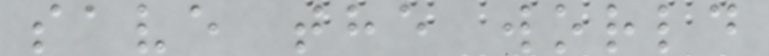save the world
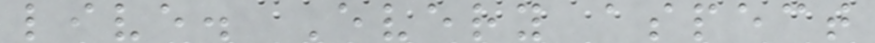live. Every aspect
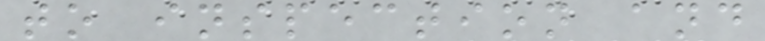to inspection and
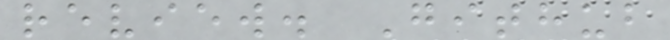review. Github
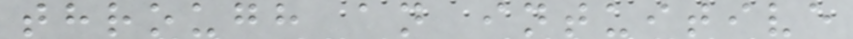through an intuitive
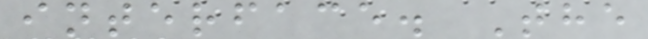interface. The
